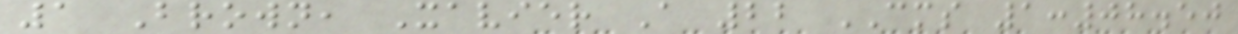1 Brown, Xavier A 22 CMS 1:08.50
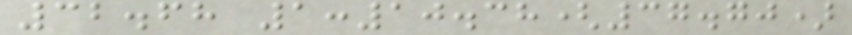32.68 1:10.38(37.70)
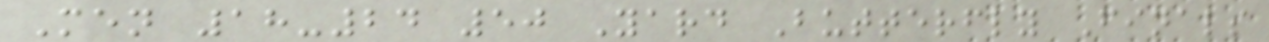Men 18-24 50 Yard Butterfly Finals
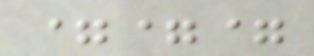===
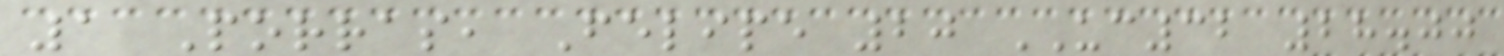1 Porras, Felipe 20 UC32 28.00
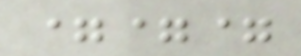===
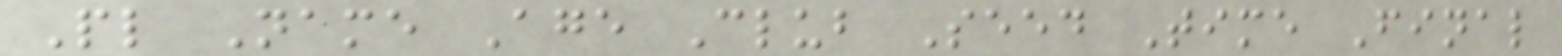Pl Name Age Club Seed Time Final
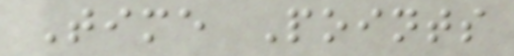Time Points
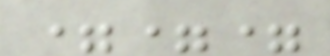===
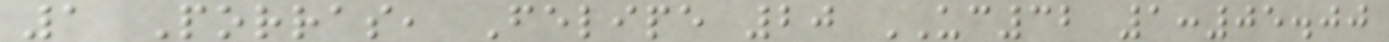1 Porras, Felipe 20 UC32 1:05.00
